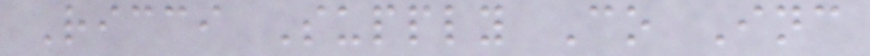Ricci Supply Co Inc
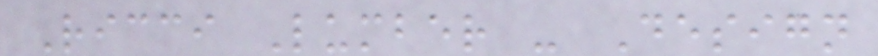Ricci Lumber - Design
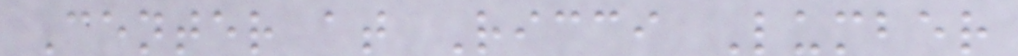Center at Ricci Lumber
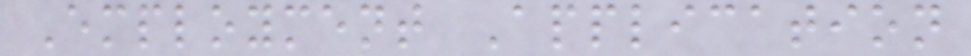Employment Application
